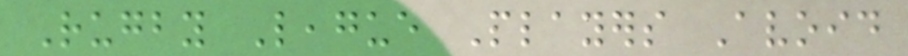Rugby League Players Avoid
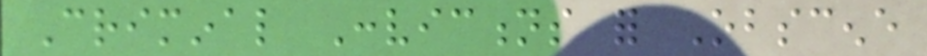Criminal Convictions for Obscene
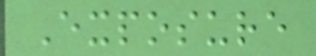Exposure
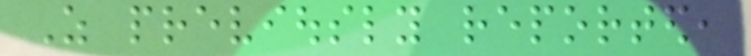As previously reported,
